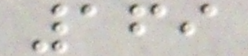169
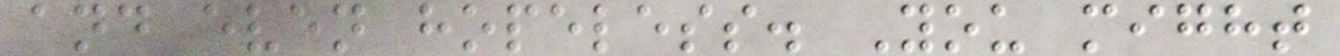and even hopeless. You might
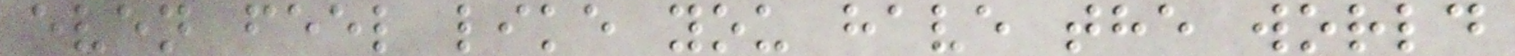even feel like you have the world
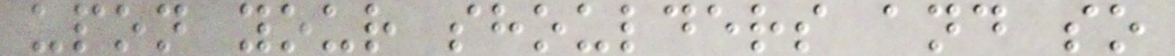upon your shoulders and so
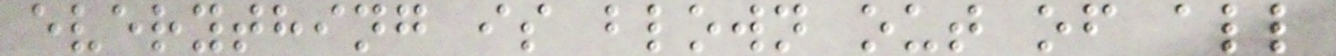everything is blown out of all
